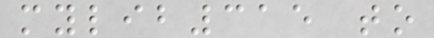mylib315 to
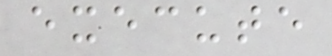execute
